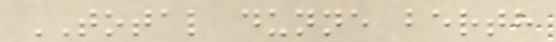TOTAL dunne berth
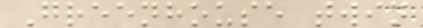Greenhouse twin
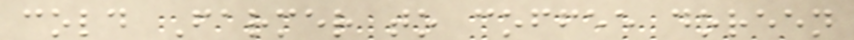cold Farmer to coffee doreen
